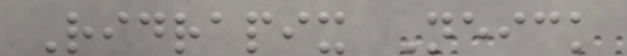Ridrapix Neick
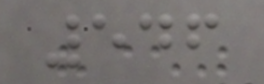546
